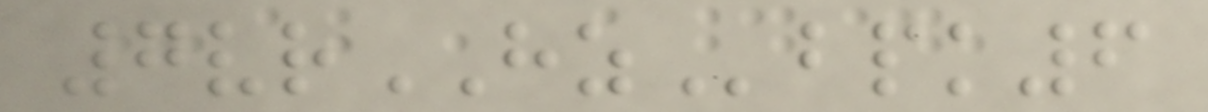7vrHZbpk6
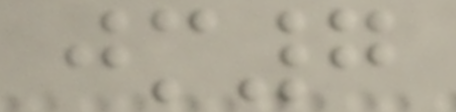jm7
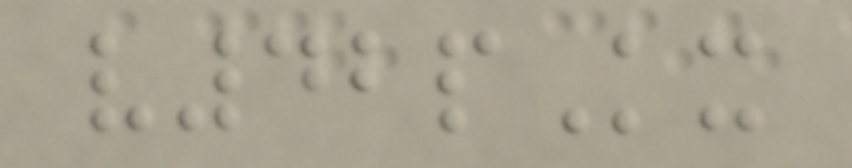v42pKx
